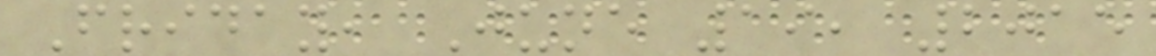Friday, June 19, 2015
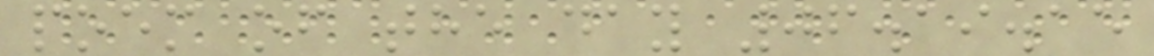poem of the day 06.19.15
